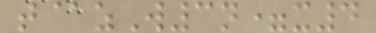t@zW3n=x4
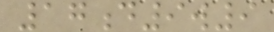17d9w9
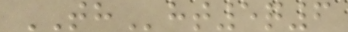THht5q6
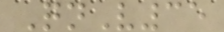QnV35
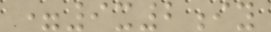=9x2iy
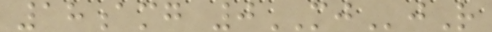18amg 0MJjR
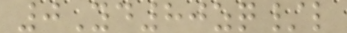0Yd80zq/l
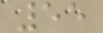55
